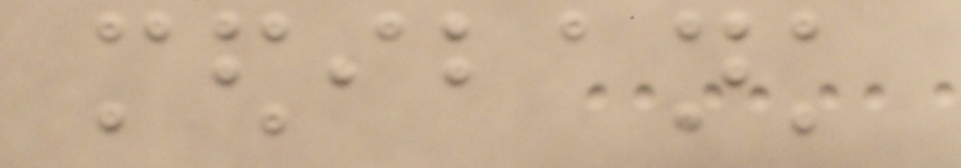medibank
